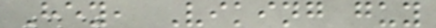Hey, Viking guy
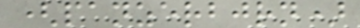(panzerbjrn)
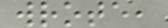wrote,
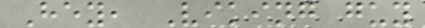Hey, Viking guy
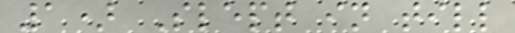1) Slept in till
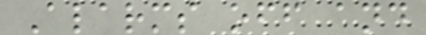Alarms off and
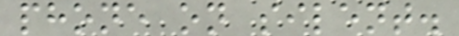phone on silent.
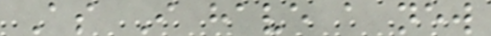As I have a new
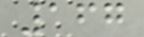167
